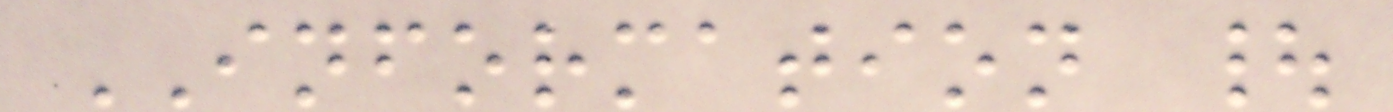INFORMATION |
